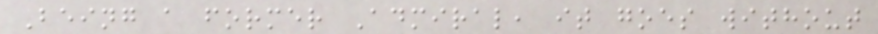Being a former Admiral, it goes without
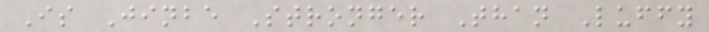Is Jinbe Stronger Than Luffy
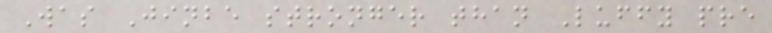Was Jinbe stronger than Luffy pre
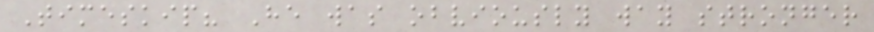Timeskip? He was obviously way stronger
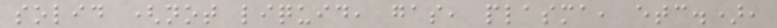solid (not liquid, gas, plasma, etc.),
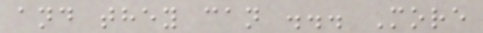and they can ... More
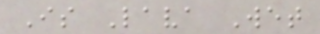Is Lava Wet
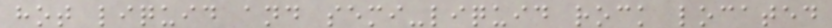hot liquid and semi-liquid rock located
